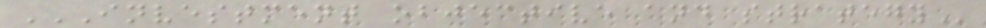INVESTMENT OBJECTIVE AND STRATEGY
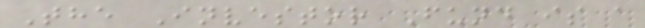The Investor Fund is a
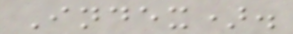Index).
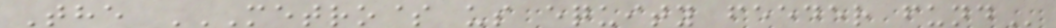The METRO$ US EQUITY FEEDER FUND
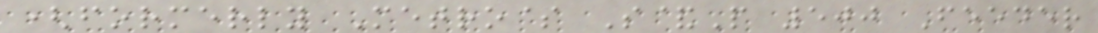(formerly Metro$ S&P 500 Feeder
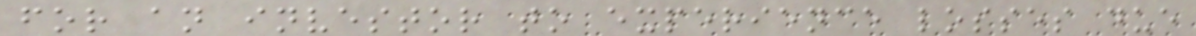for an investor to experience losses due
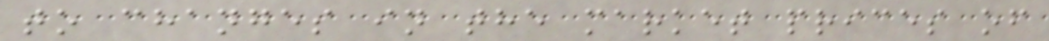to changes in the market prices of
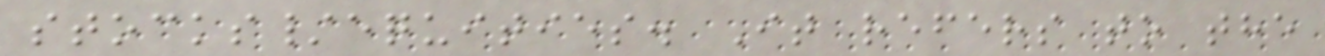stocks/equities. It refers to the
